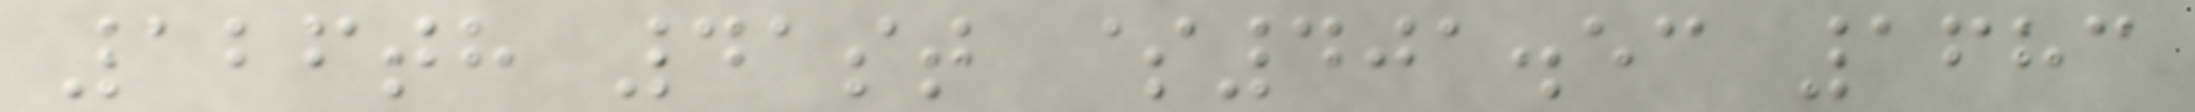126th 41st $401.53 1683
